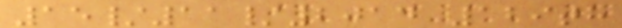15/11/2014 129th
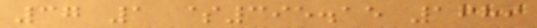37 1 $395.15 1689
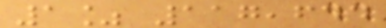1% 117,644
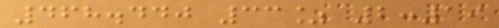468.440 33% 2:19
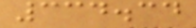334.34
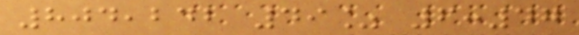804,242 49% 6:47
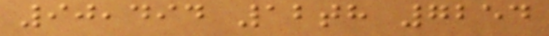90,494 12th 7254
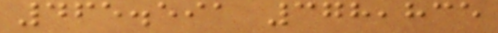465.591 378,835
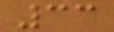33
